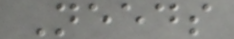Needs
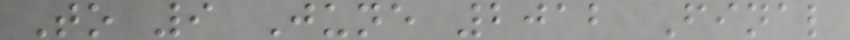To 9 June 2012 Final
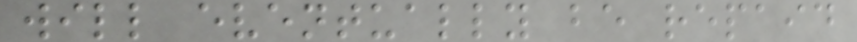will eventually be repaid
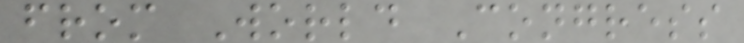from World Congress
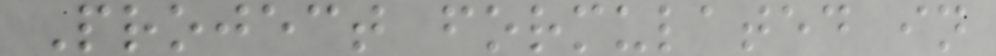Project formulated in
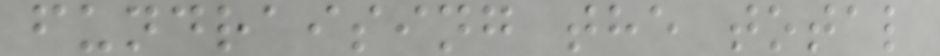fundraising the total
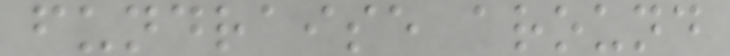fundraise around
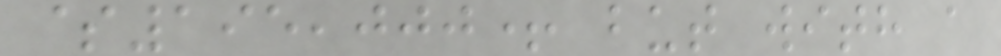$195,000+ but with a
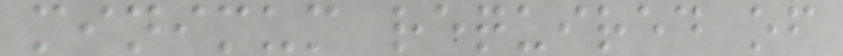minimum required of
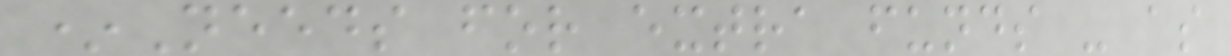*Needs for extra funds - as
